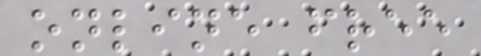online free
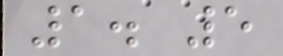1. 5
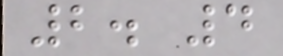2. 4
